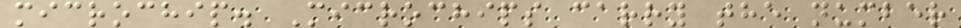microchip. Microchips carry the number
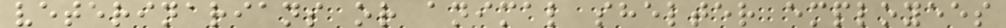veterinarians or animal shelter employees
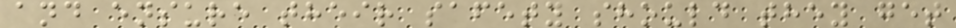and ensure their safety should they get
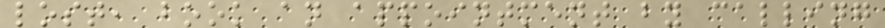lost, book an appointment by calling
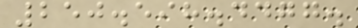250.598.4477.
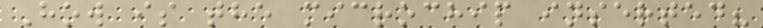How is the microchip inserted?
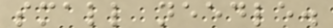small needle.
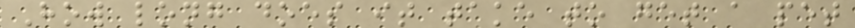How long does it take to get a pet
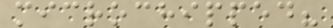microchipped?
